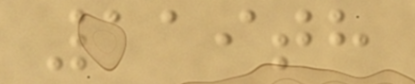119th
